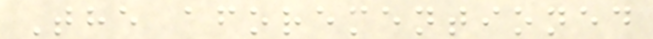The aforementioned
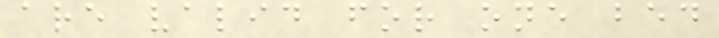are valid for one bed
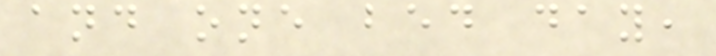and one bed day,
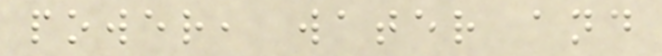power, water and
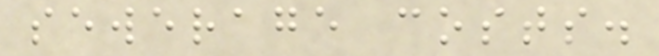sewerage costs.
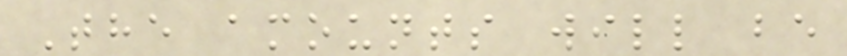The amounts will be
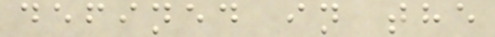defined in the
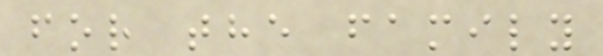for the family
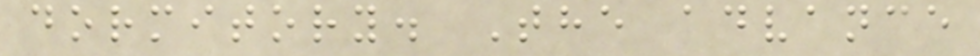dormitory. The advance
